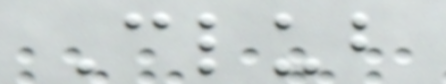Club
